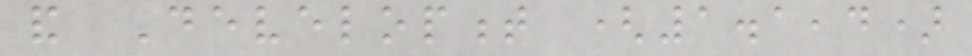and Development (1.1,4)
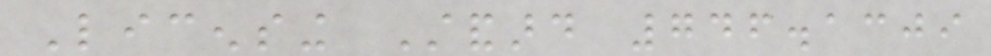Licensing Standard 746.1309
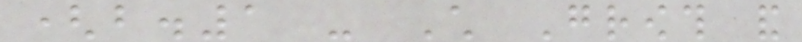(b.1 - Child Growth and
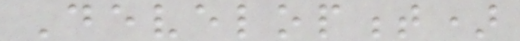Development)
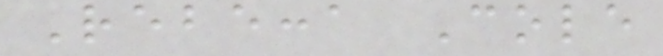Rebecca Cole
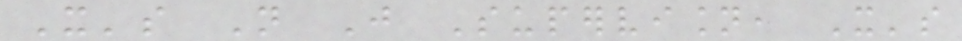It's Not Just Supervision, It's
